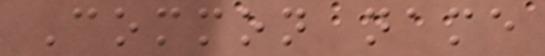Common name
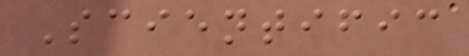Scientific
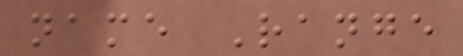name Range
